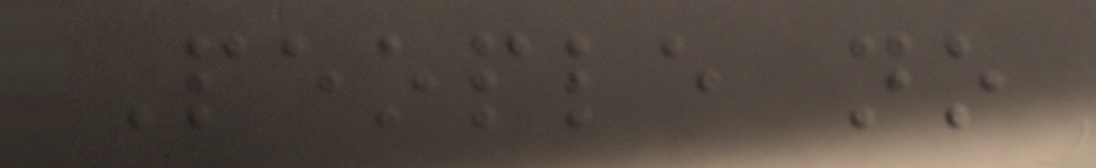People no
